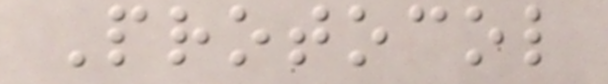Protocol
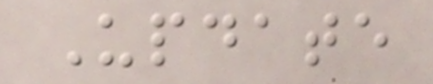Update
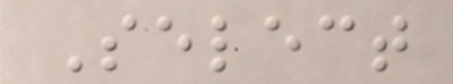Select
